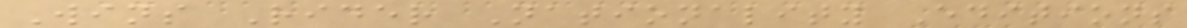Wins Rider Nationality Editions
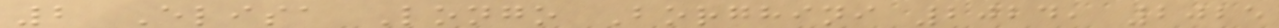2 Elisa Longo Borghini 2024, 2025
